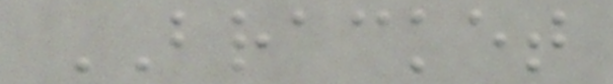BRACKET
